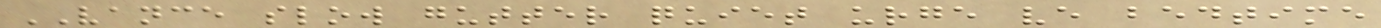VANCE slow gutter quiet urge ve bedtime
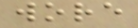wore
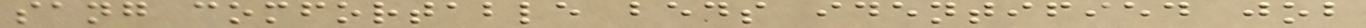sang comfortable beds identified job
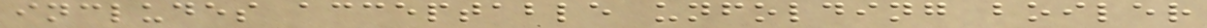includes acceptable unfolding boiler
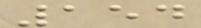154
